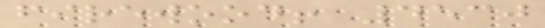firewood! 4530
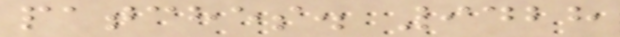patches. 9428
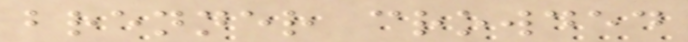brenner crowded
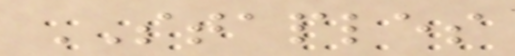STAPLES
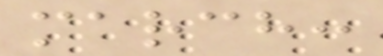march:
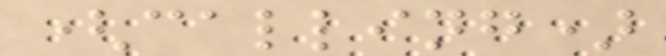(calling)
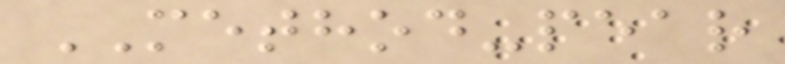METHOD-pear
